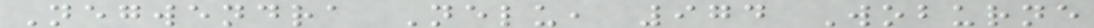Negwendra Nelu, 974 Woburne
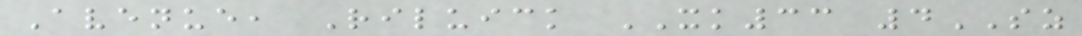Avenue, Riluick XK33 4SZ
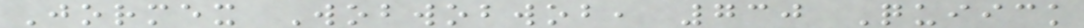Jormex Wobwobwob, 730 Quiick
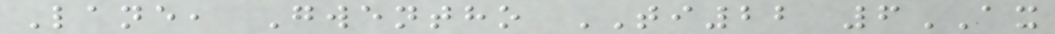Lane, Gwentho TI22 6AX
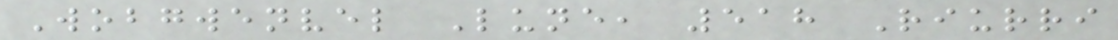Wobgwenvel Lune, 518 Riurri
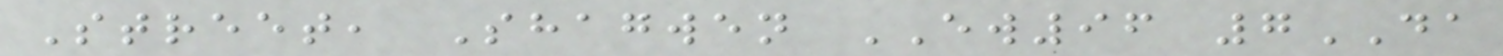Street, Shagwen EW96 7DA
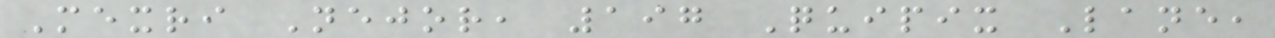Mexri Nejor, 197 Quipix Lane,
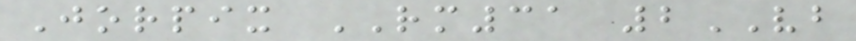Jorpix RM31 2VB
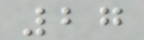27
